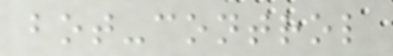bot-control
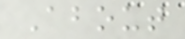About
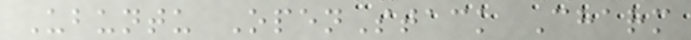Ubuntu OpenStack Charm
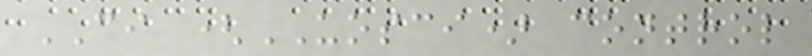CI (UOSCI) control
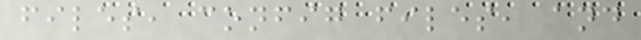files, config files, and
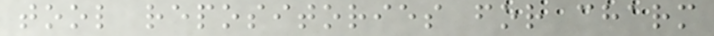tool repositories for charm
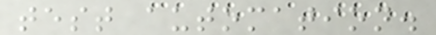test automation.
